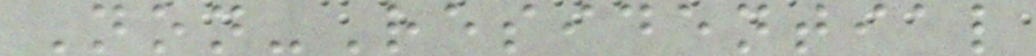Non-Residential
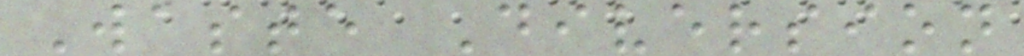Waste Diversion
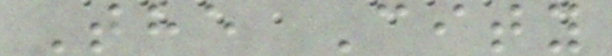The City
